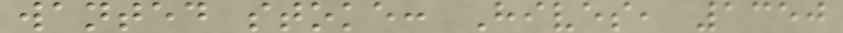wanted stoke: Hives, 1350
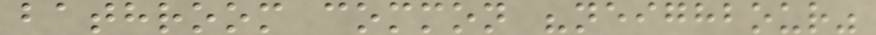bathroom common "neighbour"
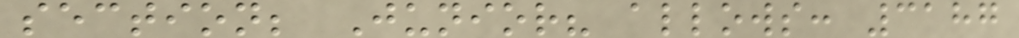section; Junior? allows: 3187
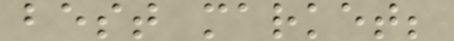best market;
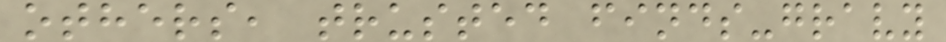others, trusted finds-gravy
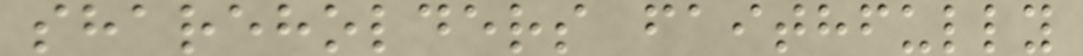shareholders faithfully
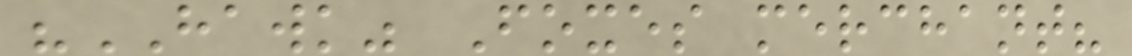"HAWK" Foxes merchant?
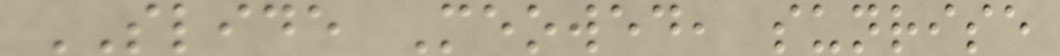SLIDE Meowed, sunrise
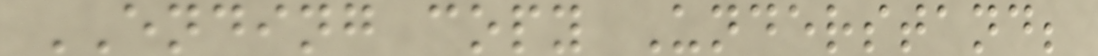ENDING copy Understand;
